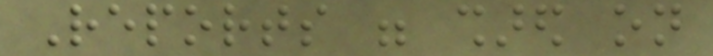Reports were shared on
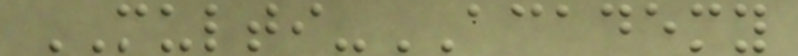MULTI-ACADEMY
